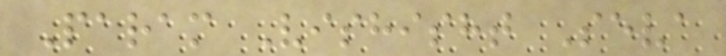Param Vishisht Seva
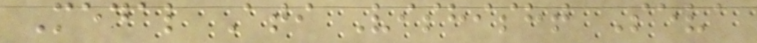Medal Ati Vishisht Seva
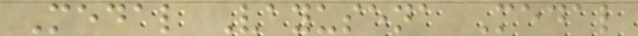Medal Vayusena Medal
